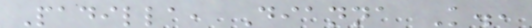Padilla, Dianna K.,
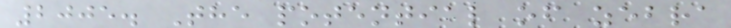2005. The potential of zebra
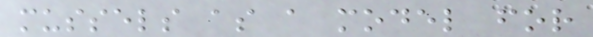mussels as a model for
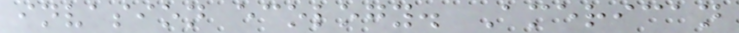invasion ecology. American
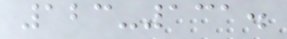123-131.
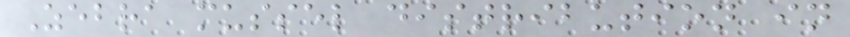Zebra mussel distribution in
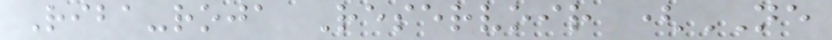Riba-roja Reservoir (NE
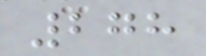278
